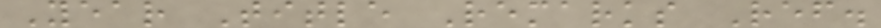Year Title Remarks Ref.
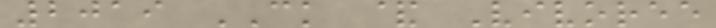2019 CK & Vivoree
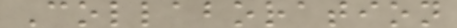Collaboration
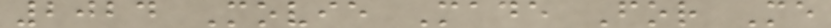2024 Movie Made For Me
